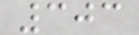303
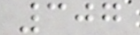307
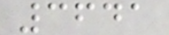3641
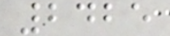2425
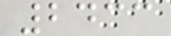2433
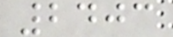2403
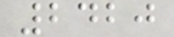2420
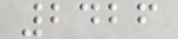2426
